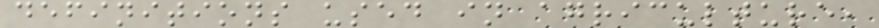definitions used in agriculture,
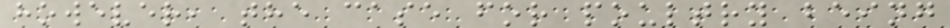however, the case for poultry being
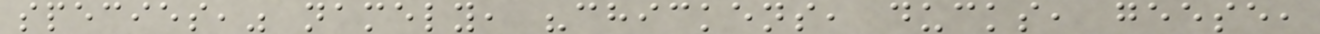species," namely, "chickens, ducks, geese,
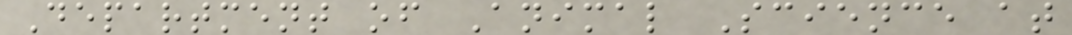Department of Animal Science at
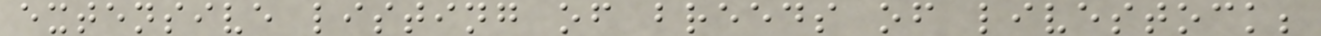extensive listing of breeds of livestock;
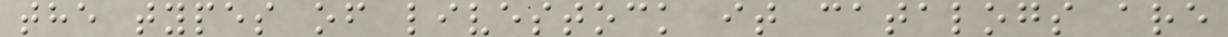the types of livestock it catalogs are
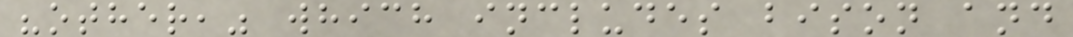"other," which includes bison and
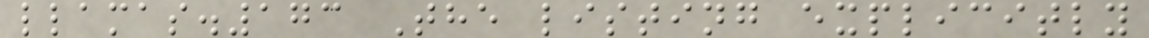llamas.173 The listing explicitly
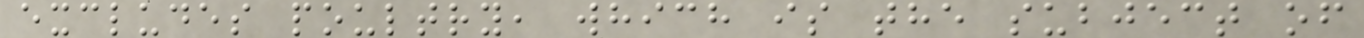excludes poultry, which is the subject of
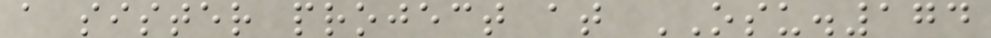a sister project at OSU.174
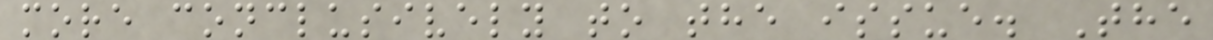more conclusively to the issue. The
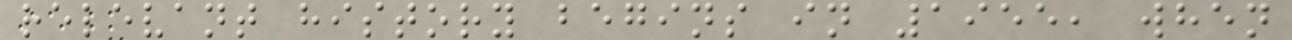relevant history begins in 1955, when
